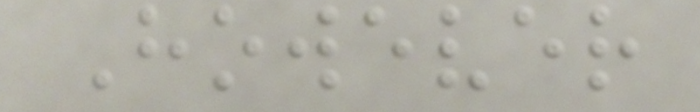However
